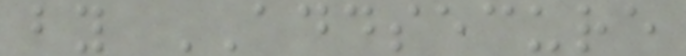by ADDSECURE
